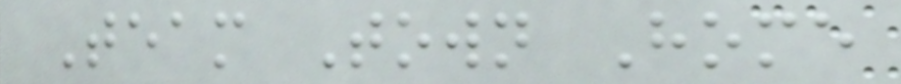Team Town Home
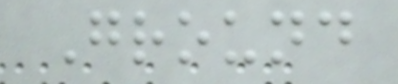Ground
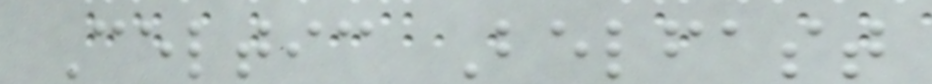Celtic Belfast
